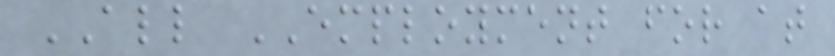ALL EMPLOYMENT for at
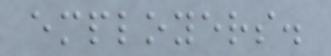employers.
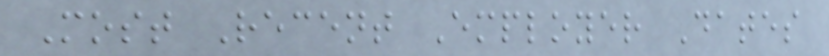Most Recent Employer Dates
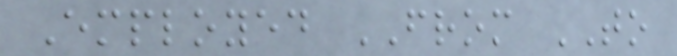Employed FROM TO
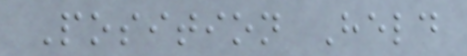Position Held
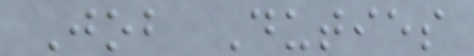Job Duties
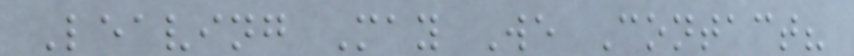Leaving May We Contact?
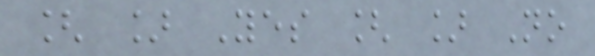[ ] Yes [ ] No
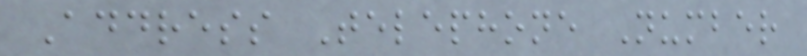Address Telephone Number
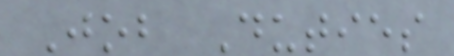Job Duties
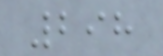298
